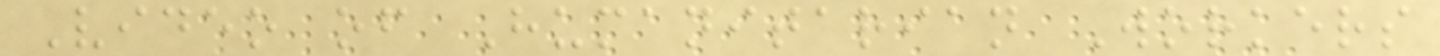Video of Humanitarian Workers
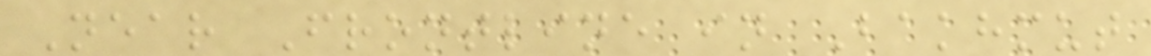Near Frontline in Bakhmut
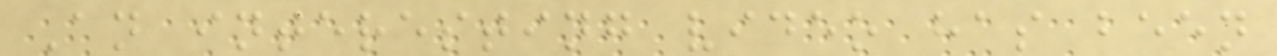An interesting video has been
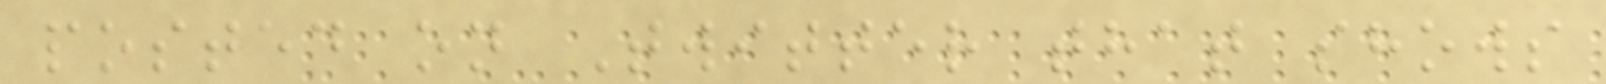posted on Twitter that shows
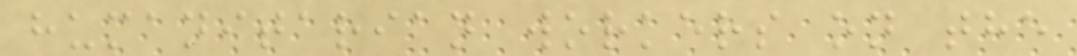humanitarian workers on the
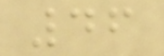46
